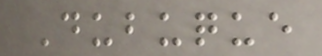Dubuque
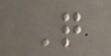Q
